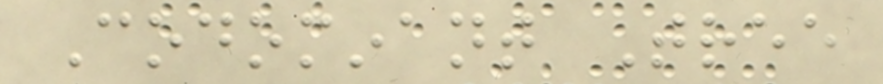Codominant Tree
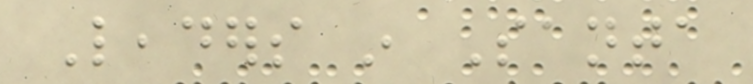Leaders in Santa
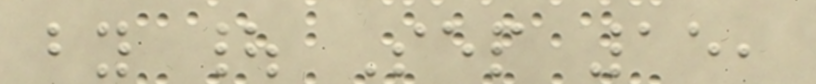by | Sep 15,
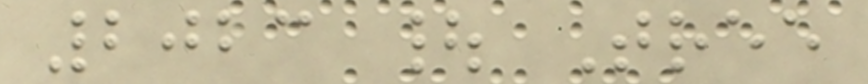2023 | Tree
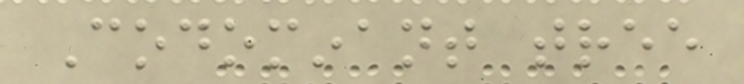Codominant tree
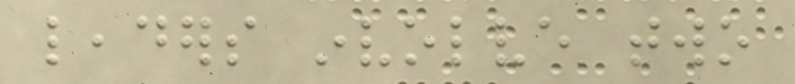leaders involve two
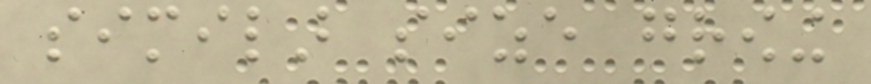similar size growing
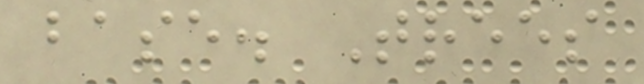base. Trees
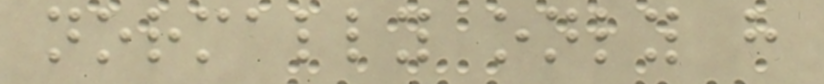normally only have
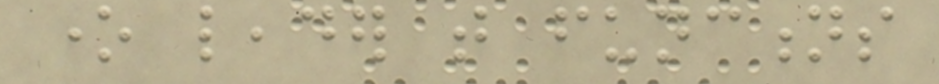one leader that functions
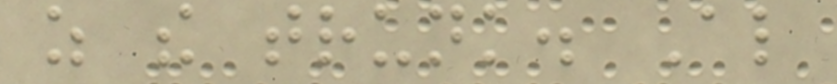as the trunk. Also
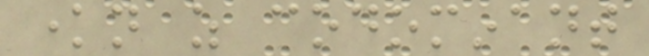known as codominant
